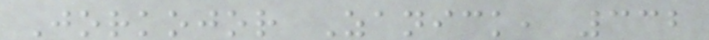Jorkojor Zanick, 332
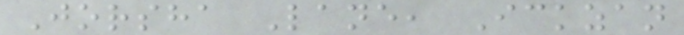Jorsha Lane, Ickzan
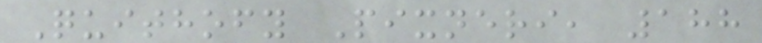Quithofy Pixneri, 188
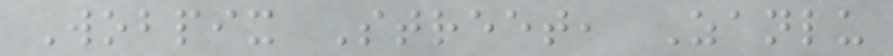Wobpix Street, Zanlu
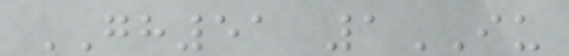GH51 1IU
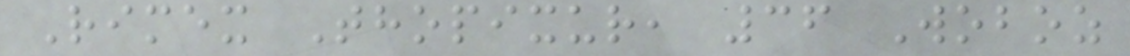Rimex Thopixur, 36 Woboz
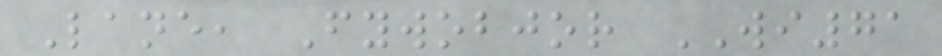Lane, Fywobjor WI71
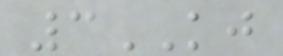3KJ
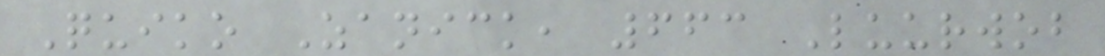Quiko Zanick, 663 Luurwob
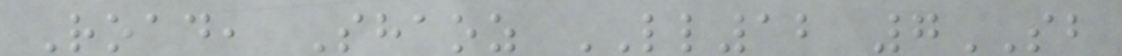Road, Shaoz LL12 7SB
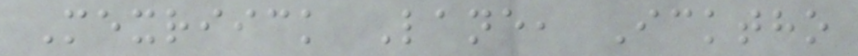Mexriick Lane, Icktho
